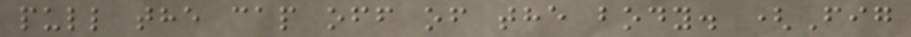pull the cap off of the body. (Fig
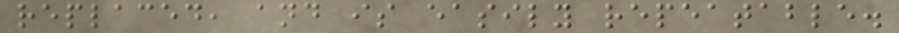replaced, and is easily repeatable.
